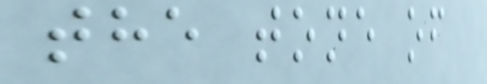the tone of
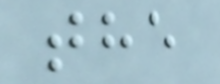the
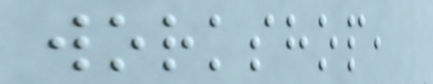workshop,
